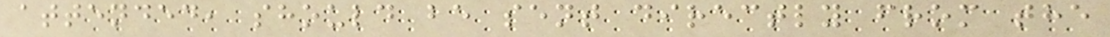attended, should be sent directly from the
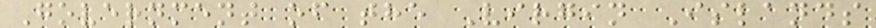Government of the Virgin Islands
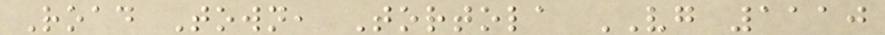Road Town, Tortola VG 1110
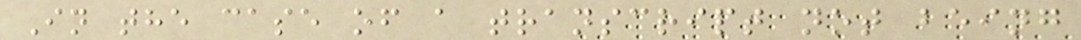In the case of a transcript not being
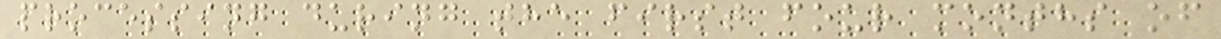processing during the first four months of
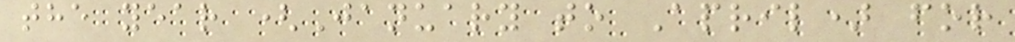the year (January to April) for
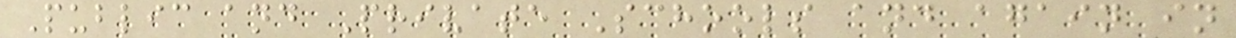Public and Private Schools and again in
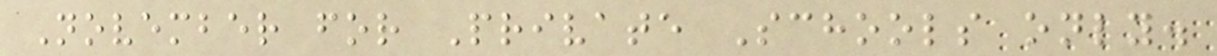November for Private Schools only.
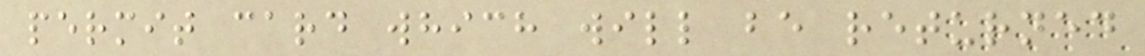permit card which will be returned
